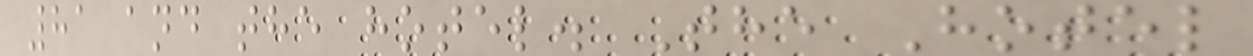81 and the hotel. The Hotel
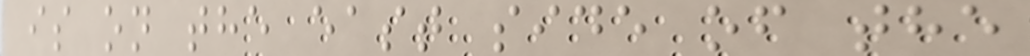is on the east side of the
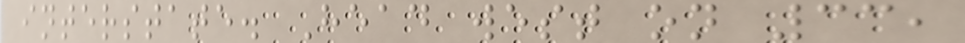interstate. Head west on 33,
